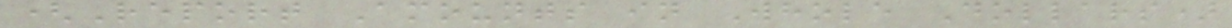(Report Amounts in Whole Dollars)
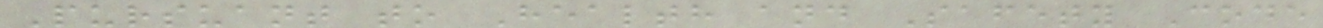Pursuant to Health and Safety Code
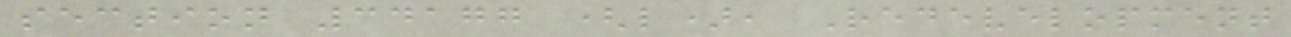section 34177 (l), Redevelopment
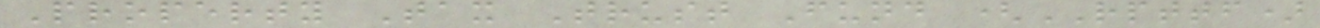Property Tax Trust Fund (RPTTF)
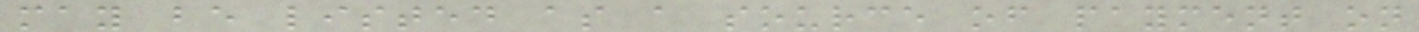may be listed as a source of payment on
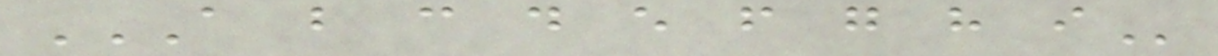A B C D E F G H I
